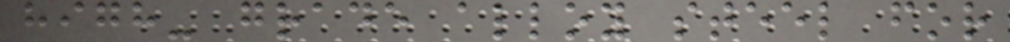high- grade alloy steel for
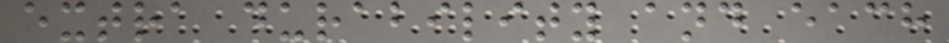extra durability and each
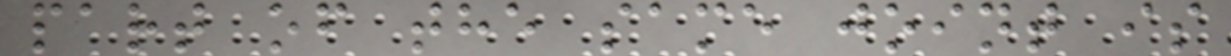part of the same joint is
